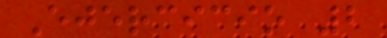Ejercicio 2
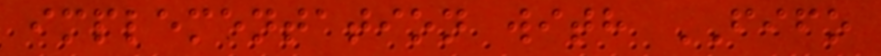implementation with FIFO
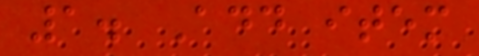1. Add item
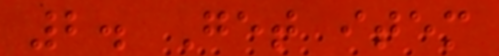2. Get item
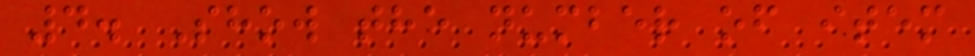4. Show the number of item
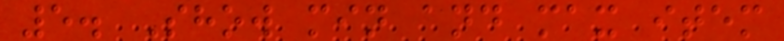5. Show min and max item
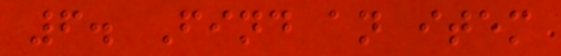6. Find an item
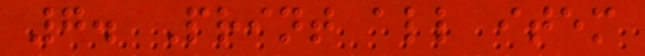7. Print all item
